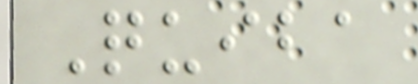Quiba
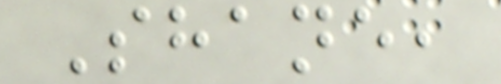Shane,
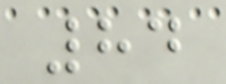84
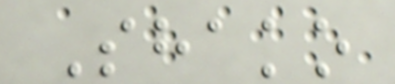Shako
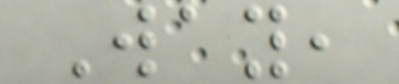Way,
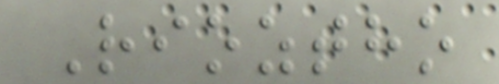Rioztho
